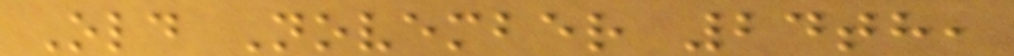Old November 24th,
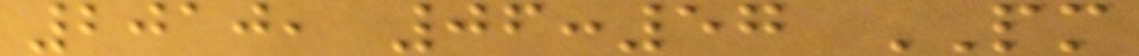2010, 06:57 PM
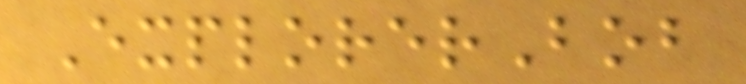ExplorerBob
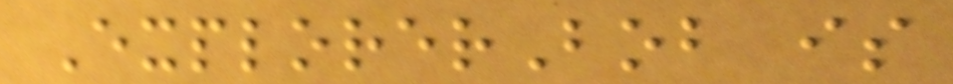ExplorerBob is
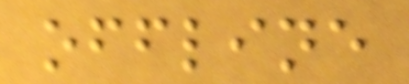offline
